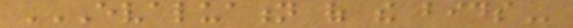EVALUATION OF THE BIDS
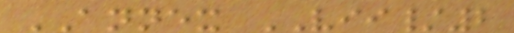ANNEX VII/2
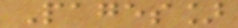Pages]
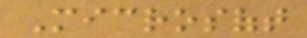Microsoft
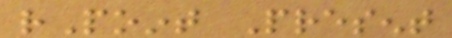rPoint Present
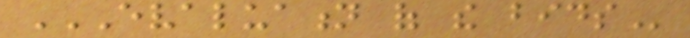EVALUATION OF THE BIDS
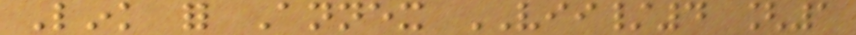Link for Annex VII/4 [1
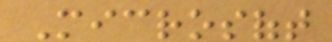Microsoft
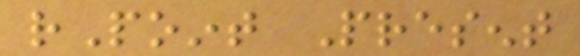rPoint Present
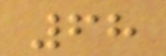68
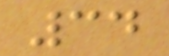34
